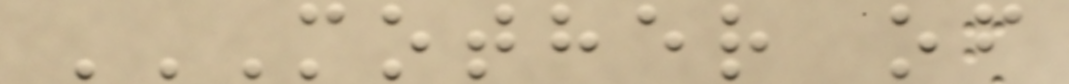MOTHER OF
